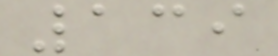139
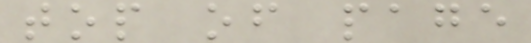top of page
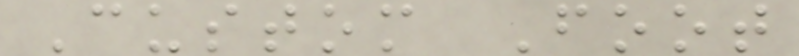Custom Foot
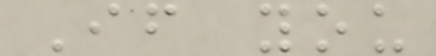If you
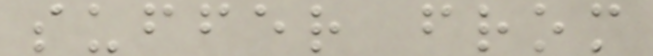suffer from
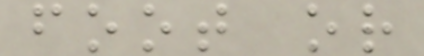foot or
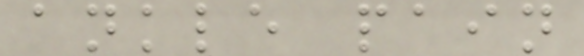ankle pain
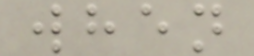when
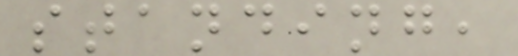standing,
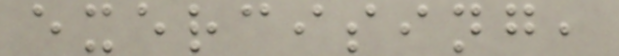exercising,
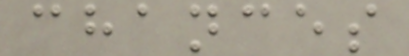chances
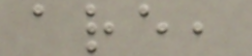are,
